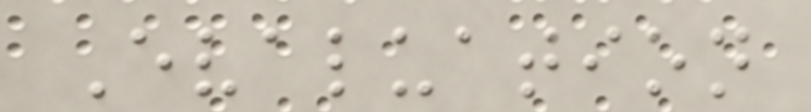Evaluation
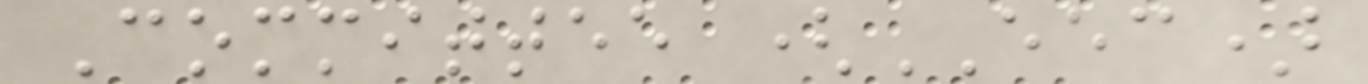Committee (EEC)
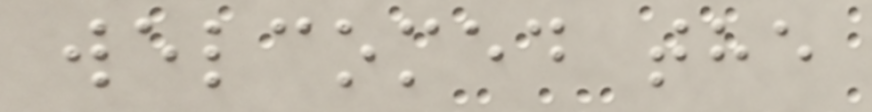welcomed the
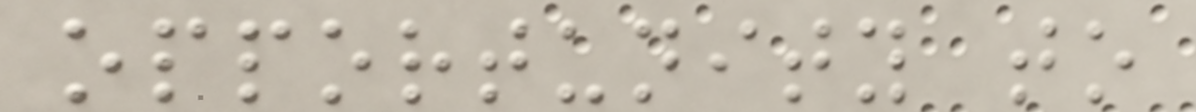opportunity to
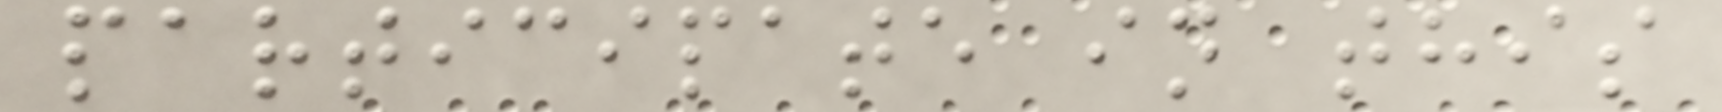participate in this
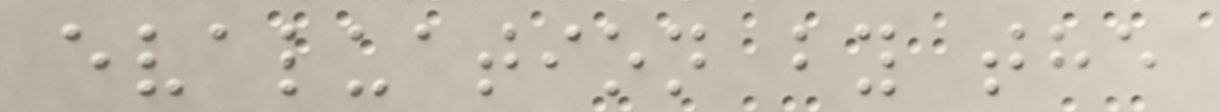evaluation by the
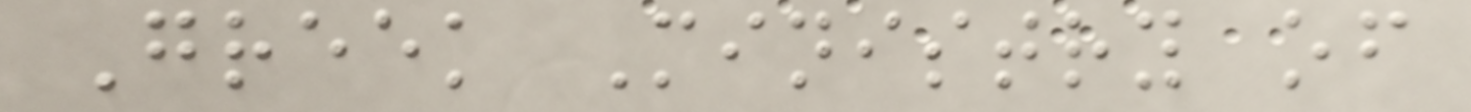Greek Ministry of
